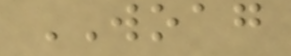WOAG
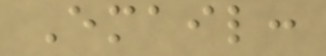Email:
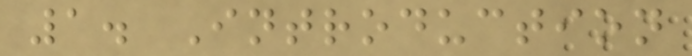1. Introduction
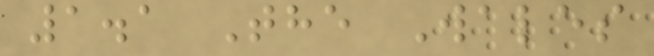1.1 The Wales
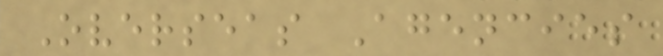Overseas Agencies
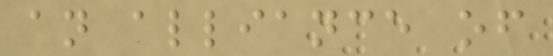an alliance of
